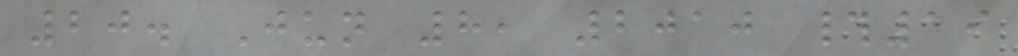20. Jun 8, 2010 #19
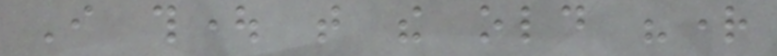I thought that the old "right
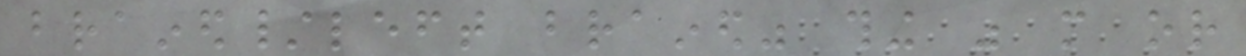brained/left brained" thing was more or
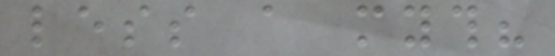less a myth?
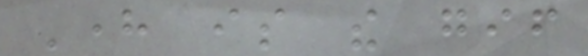Here is the gif
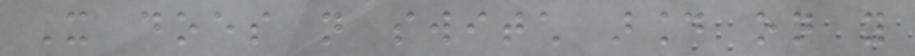It does not switch around on you
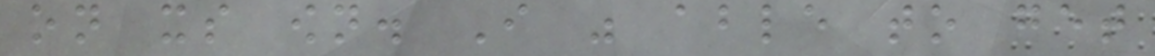on its own. I was able to get
